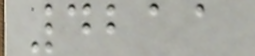4211
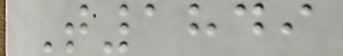T1849
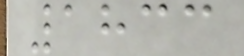1833
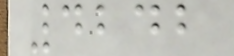4242
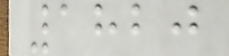1820
